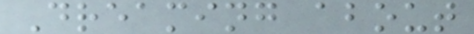Dreaming about
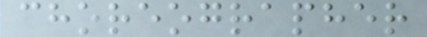choreographer
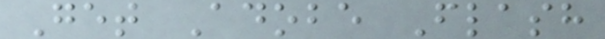Get Adobe Flash
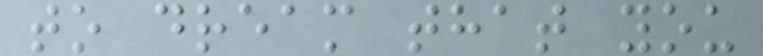to dream that you
